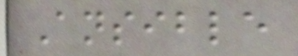Ansible
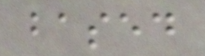based
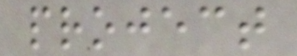project
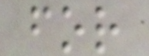for
